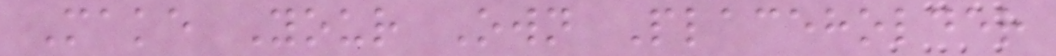Make Your Own Placeholder
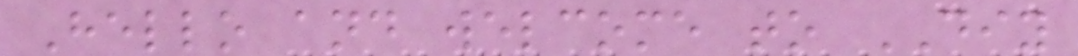Hello and welcome to DIY
